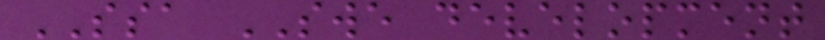SSA SWE development
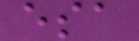esa
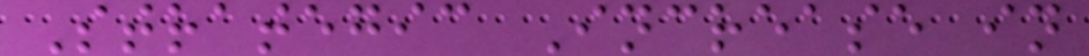Strategic Increase in
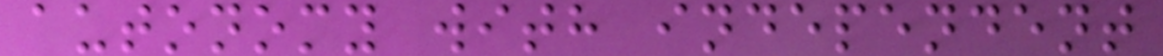autonomy with independent
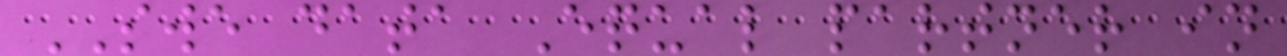SWE data Equal partner in
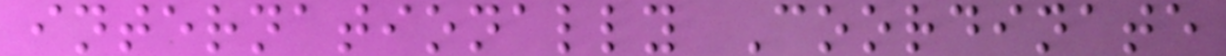internationally Coordinate
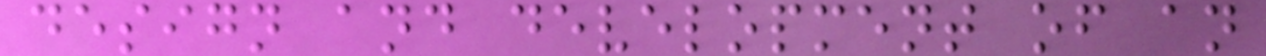design and development of an
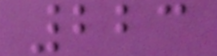223
